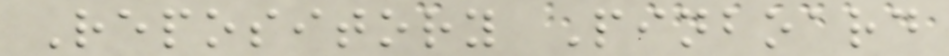Repository Pinboard
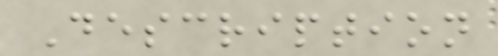Description
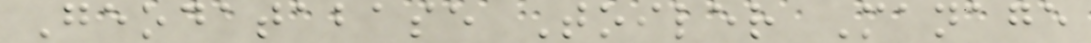Geodatabase Toiler Manage
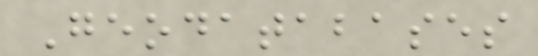Geodatabases
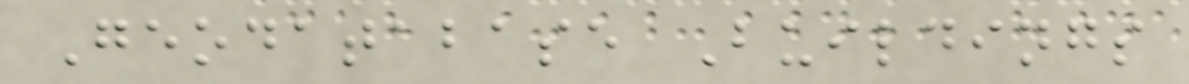Geodatabase Buildings
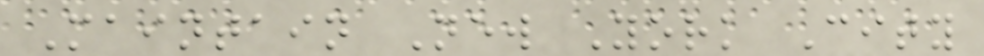Maintain New York City
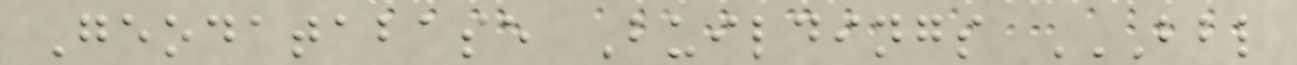Geodatabase Buildings BBL
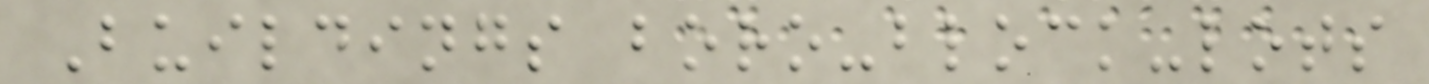Buildings boro-block-lots
